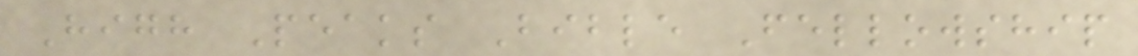High Peaks Bible Fellowship
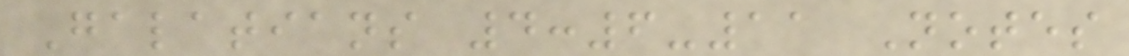Galatians 4:6-11 Notes
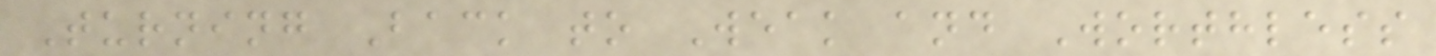Turning Back to Weak and Worthless
